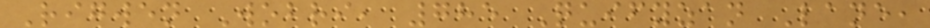Rigwen Wobri, 785 Quifyzan Lane,
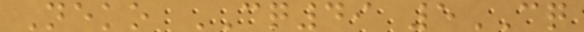Neko CQ49 5CQ
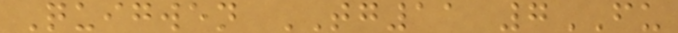Quigwen TG11 7FU
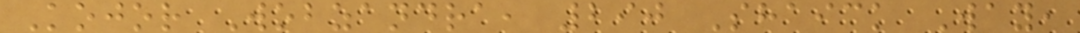Kojor Wobzandra, 290 Shaick Way,
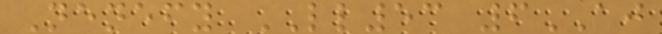Nenefy LL53 6AJ
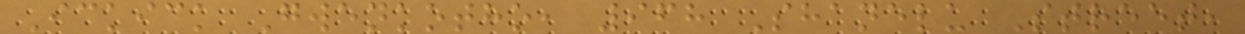Ickick Gwenkotho, 968 Shanelu Street,
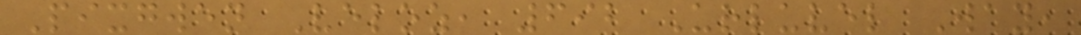Pixgwen Veloz, 692 Urluvel Way,
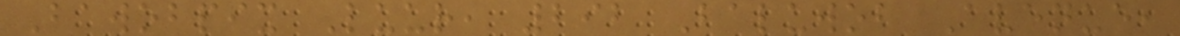Bawobpix Luur, 292 Baluwob Avenue,
